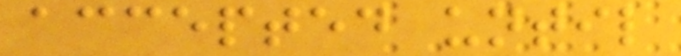accepted until
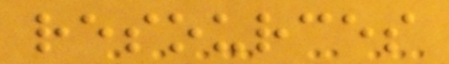resources
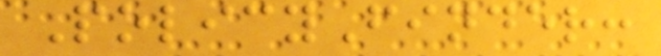PolicyFinder:
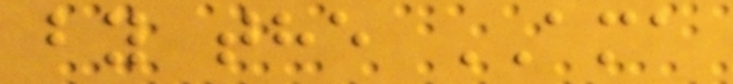by the AMA
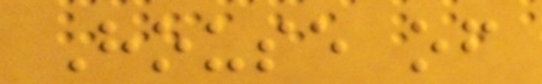House of
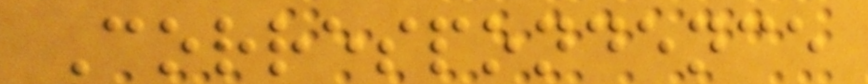Correspondence
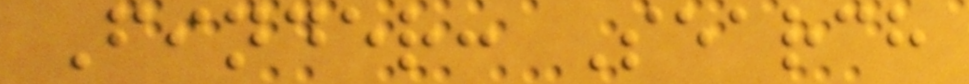Finder: Search
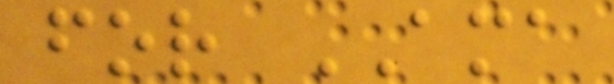for AMA
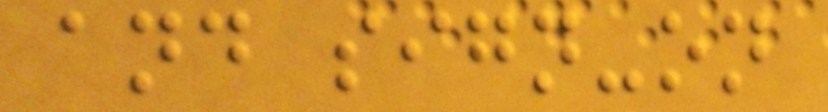and sign-on
